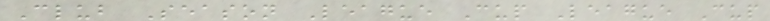Club Season League Cup League Cup
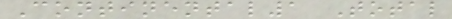Continental1 Total
